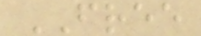FREE
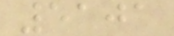5101
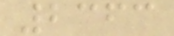2363
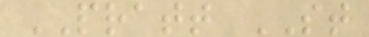PRATT ST
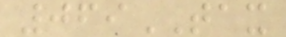069TAX
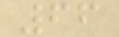66
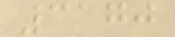3170
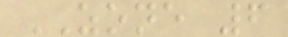ZONE 6
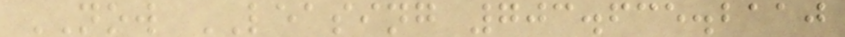NOW LEASING 703.635.2110
